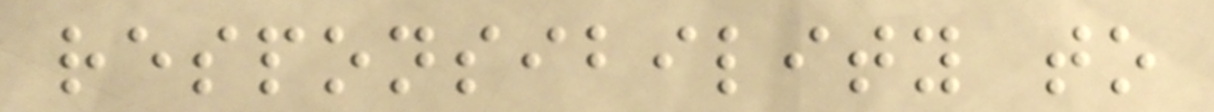responsibility to
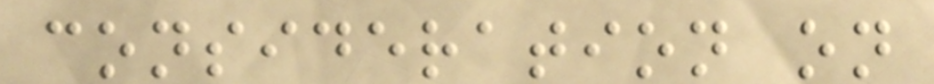consideration on
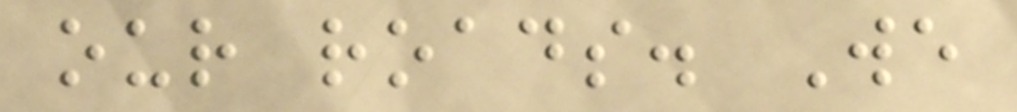our roads. We
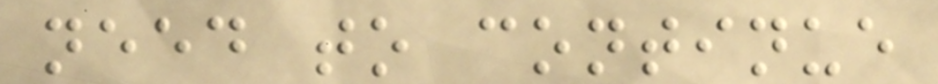need to continue
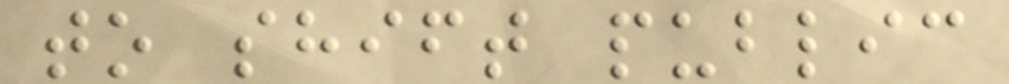to shift public
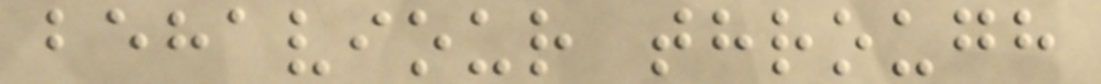behaviour through
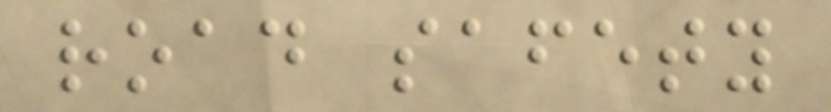road safety
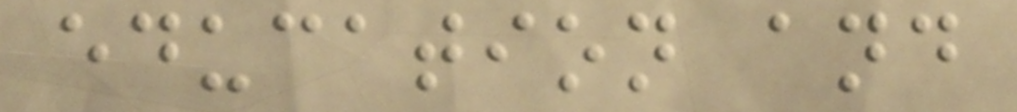education and
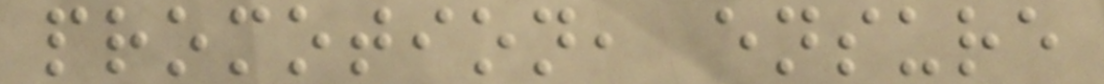promotion, ensure
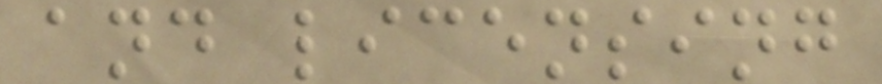and licensing
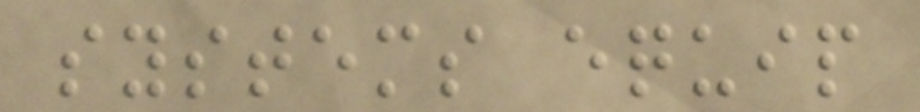systems equip
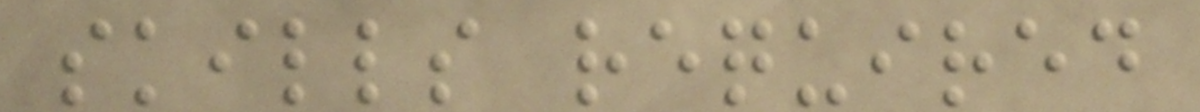skills required
